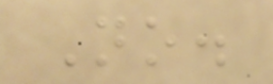No.
